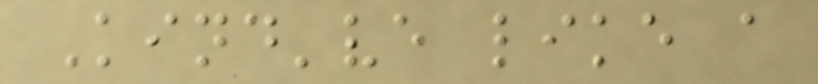Kind've like a
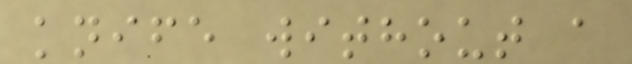knife without a
